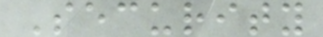Security
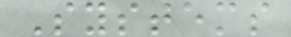Systems
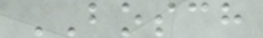BOSCH
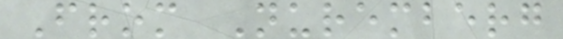From Nuremberg
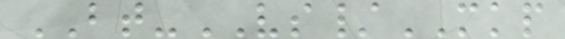BT-VS/MKP
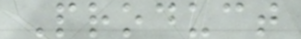Product
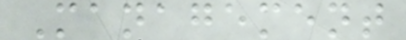Management
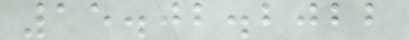15.02.2022
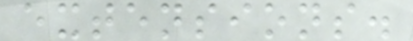extensions.
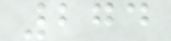274
